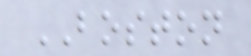BOSTON
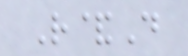R&D
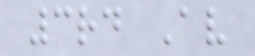3rd Av
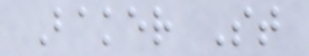Baker St
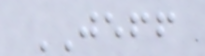JEFF
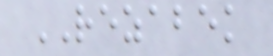REZABEK
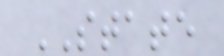STATE
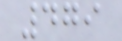479
